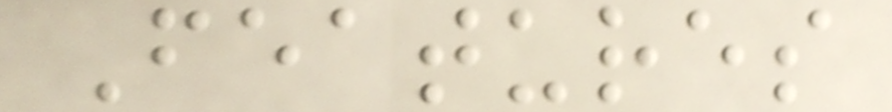Features
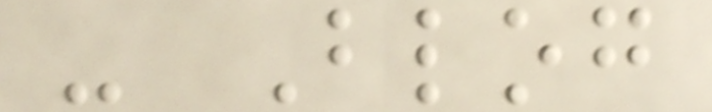- Blog
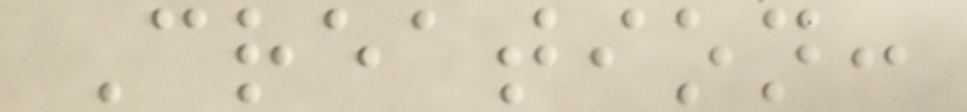Creation:
